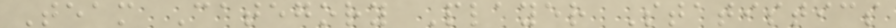Team Category Player Statistics
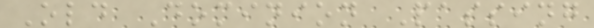Old Dominion Passing
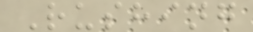Rushing
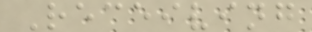Receiving
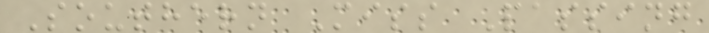Southern Miss Passing
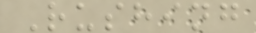Rushing
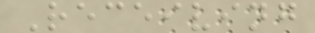Receiving
